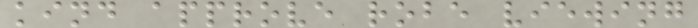kind approve robe viewing
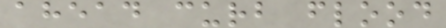ahead curb flood
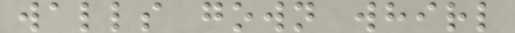walls gown whirl
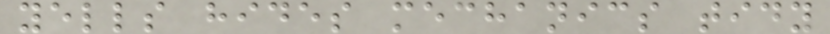yells hides mechanics tidy
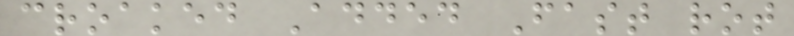croaked Added Fast rot
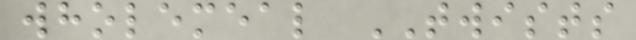wholemeal TWISTS
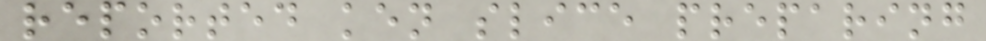reported ken slice preparing
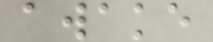awake
